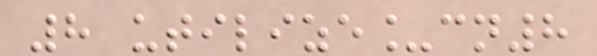8 utilize_cn8
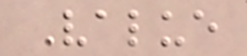Value
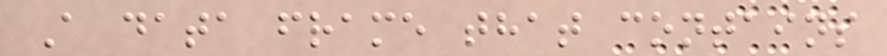A data frame that contains
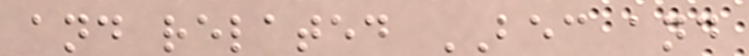and related BEC and
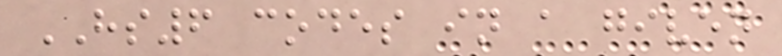HS6 codes in a given
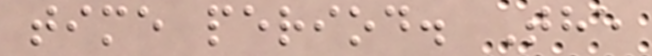time period. The
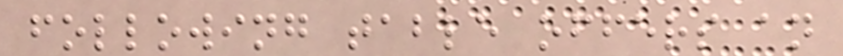following table offers an
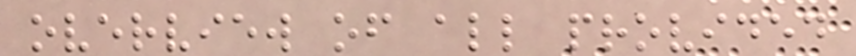overview of all provided
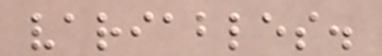variables.
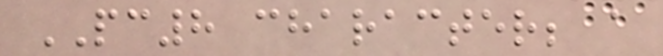PC8 character; a
